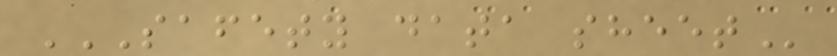SAFETY DATA SHEET
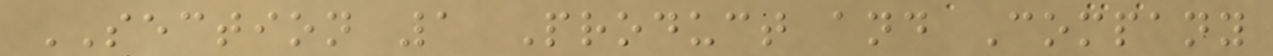SECTION 1 Product and Company
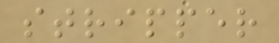stripper
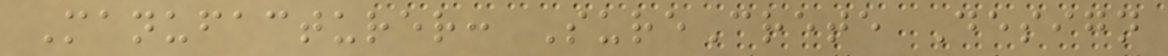Manufacturer: SureCrete Design
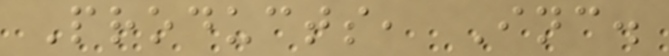Products, Inc.
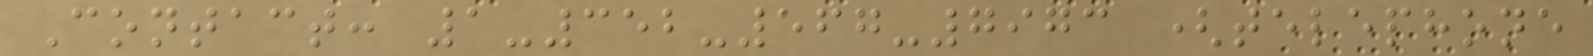Contact: 1-352-567-7973 (telephone
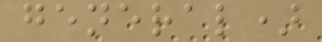general)
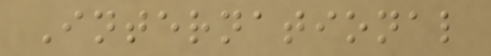International
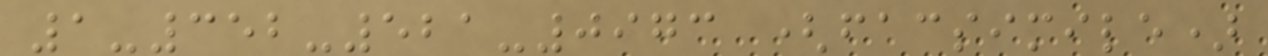1-352-521-0973 (facsimile)
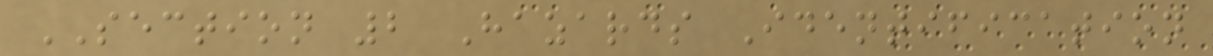SECTION 2 Hazards Identification
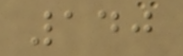140
